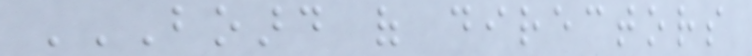BOARD OF DIRECTORS
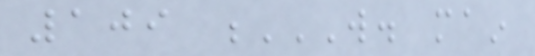109 W. MAIN
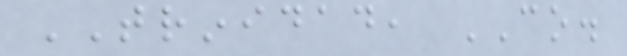TRINIDAD, CO.
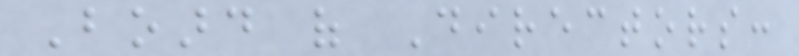Board of Directors:
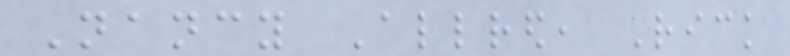Nancy Allred, Rick
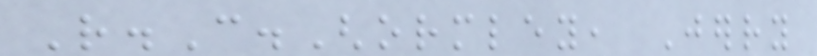R.C.Ghormley, Jerry
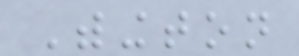Withington
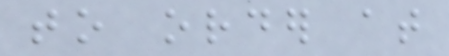to order at
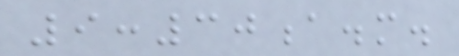9:30a.m.
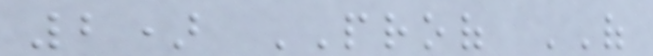2) PROOF OF
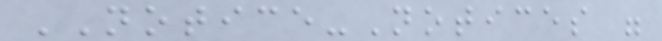NOTICE-Notices were
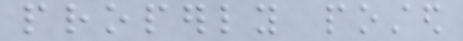properly posted
